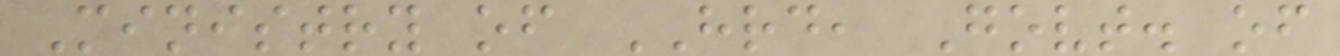Ministry of HRD, Govt. of
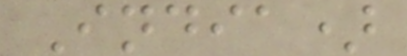India)
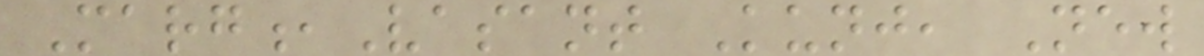Marg,Vasant Kunj, New
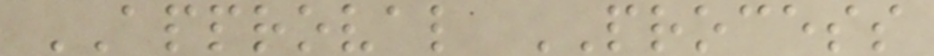APPROVAL PROCESS
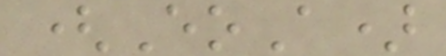(EoA)
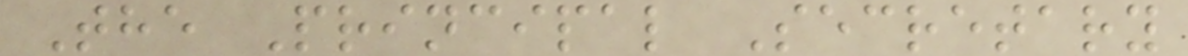The Principal Secretary
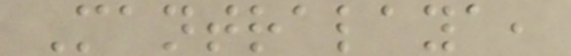Mantralaya,
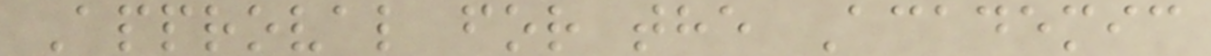Approval for the Academic
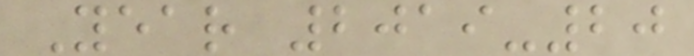Year 2019-20
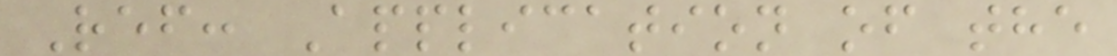Ref: Application of the
